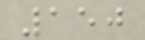150
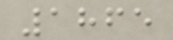1865
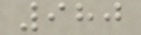980
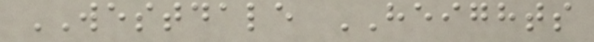WESTDALE HEIGHTS
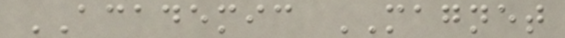ACADEMIC MAGNET
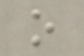o
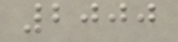2000
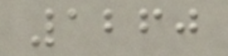1260
